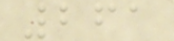261
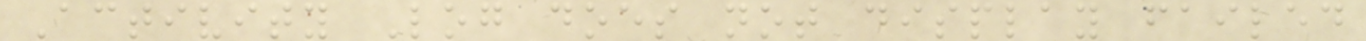Activity Log does not display failed
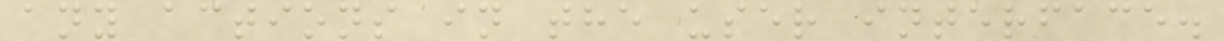any actions in the user interface.
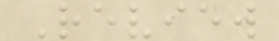Review
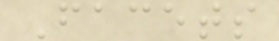Facets
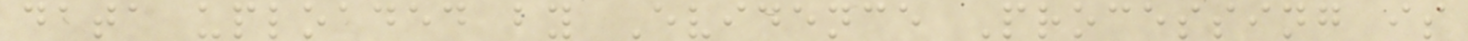data uploaded by Evidence Processing is
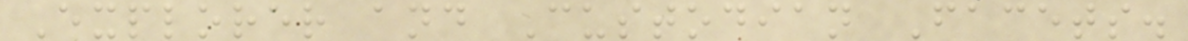Explorer and Custodian Facets.
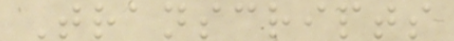Transcripts
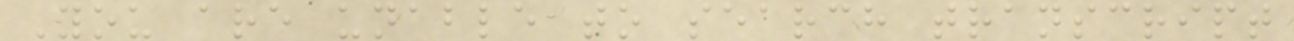You are unable to search transcript
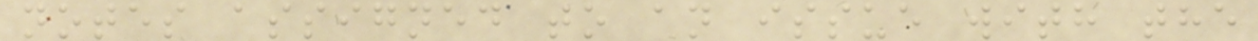notes assigned to an issue with the
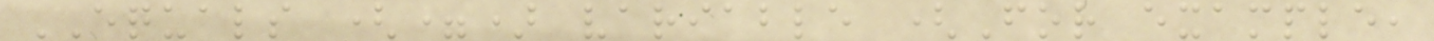EQUALS (=) variable (For example,
